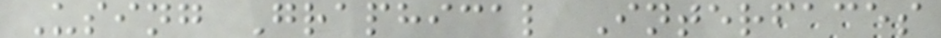Using Graphical Interfaces
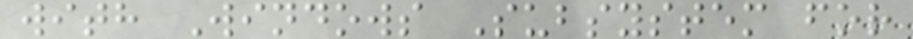with Windows Subsystem for
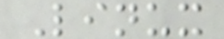Linux
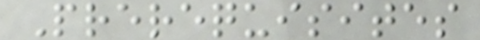Prerequisites
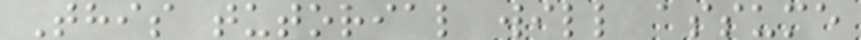This tutorial will assume
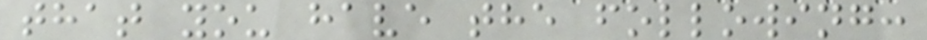that you have the following:
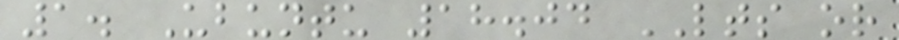1. Ubuntu 18.04 LTS or
